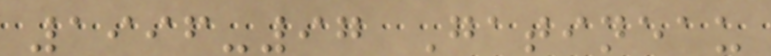1996-97 Gatineau
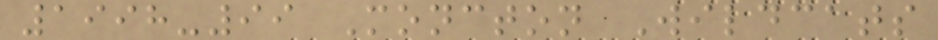1998-99 Moncton Wildcats
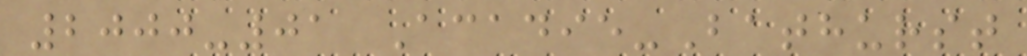2000-01 Acadie-Bathurst
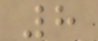8
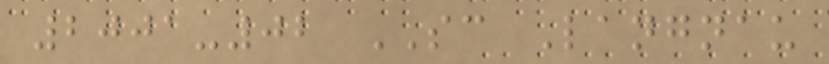2001-02 SC Langnau
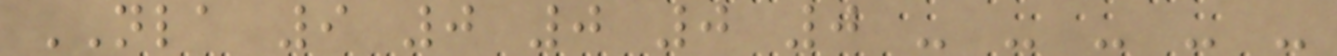NLA 9 0 0 0 0 - - - - -
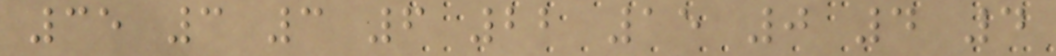35 3 3 6 22 15 0 4 4
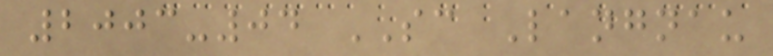2003-04 SC Langnau
